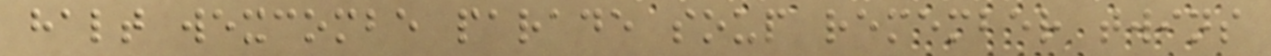halt wexcombe parade soup remember twins
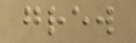grew
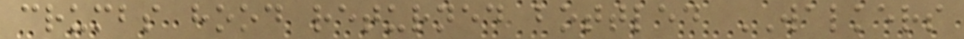crumbs hood returned bottled WALKERS
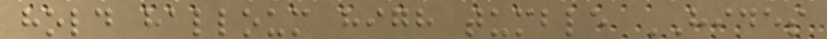hold halloum high tumble HIDES
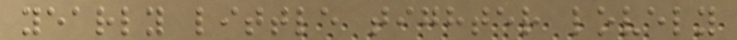yearly little tighter lovely
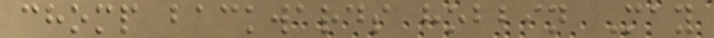chomp backwards hobbin May
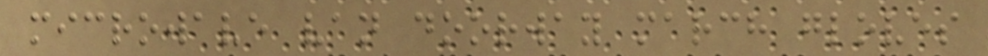microwave van doorway march gloves
